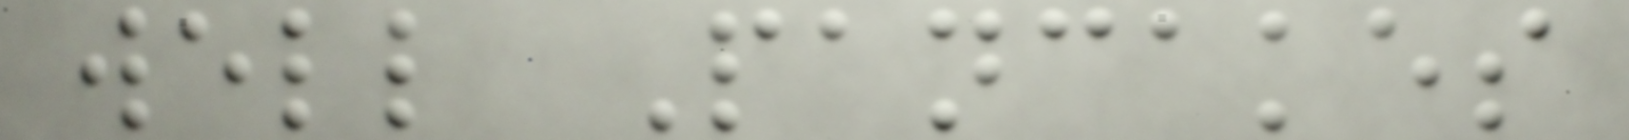well Pancakes
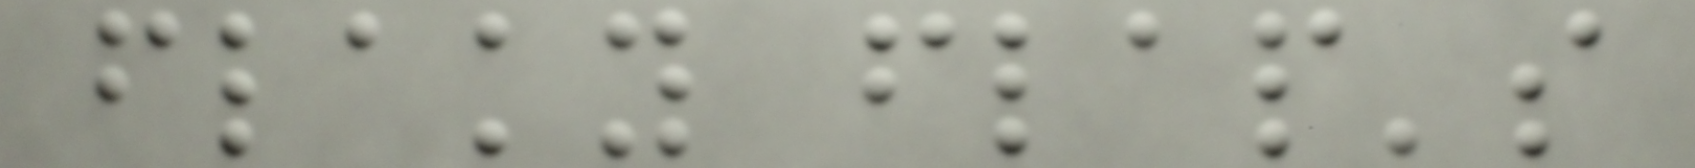flaky flap's
